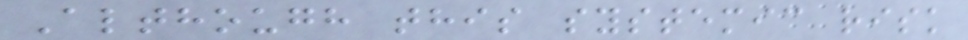Although this systemic risk
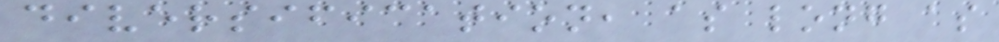diversification, as long as
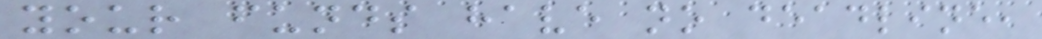your funds have no deadline,
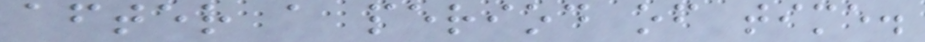after a period of time.
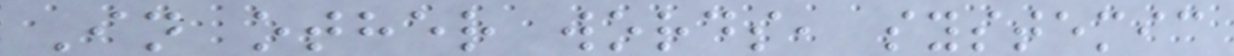In other words, systemic
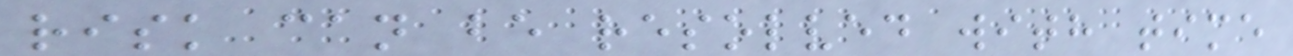risk can be resolved with time
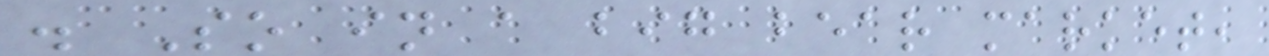. So in a big bear market,
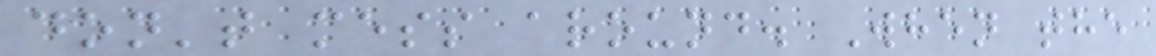don't mess around. When the
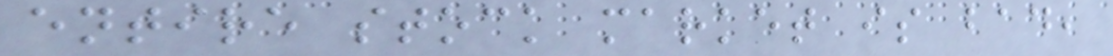entire stock market is bad,
